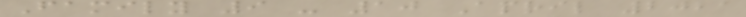Family 9 - 10 April 2021
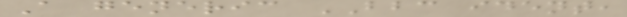A generic BBC ident,
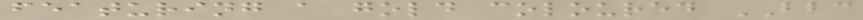featuring a gold coloured BBC
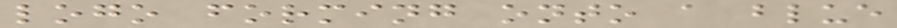logo forming onto a blue
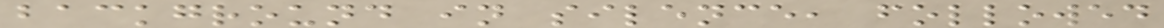background in silence, followed
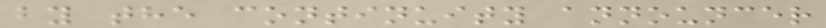by the continuity announcer
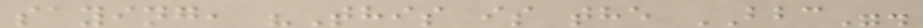saying, "This is the BBC".
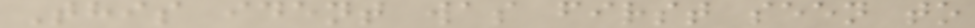This ident was first seen to
